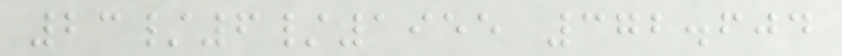23/6/1955 372.604
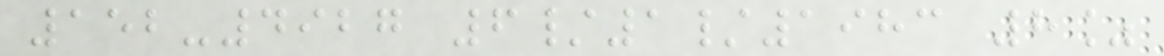152-4927 6/1/1983 8%
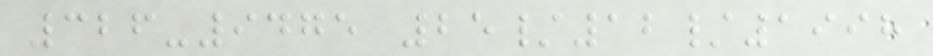326-9475 25/12/1998
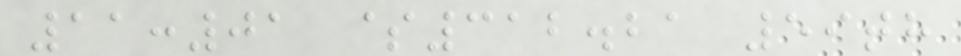11:01 $312.21 59th
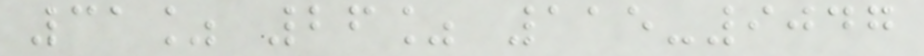31% 26% 115-9047
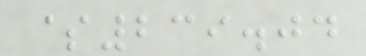$239.04
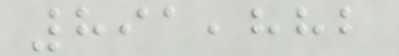891,882
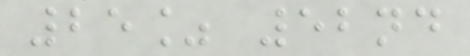25% 52nd
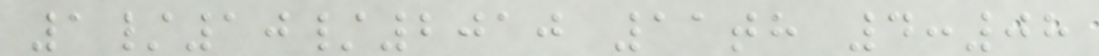1/10/2010 11th 4:08
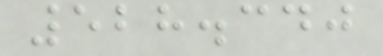528.340
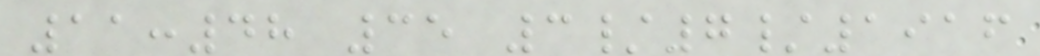11:48 35 3/7/1916
